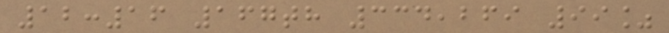12:16 167th 334,269 99%
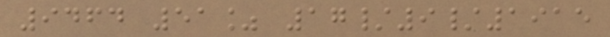9464 51% 17/9/1915
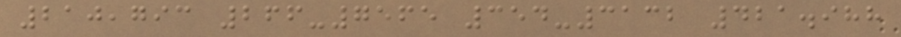210,793 266-7565 354-3132 421.988
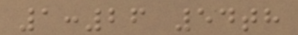1:26 54th
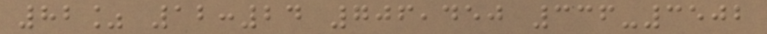82% 12:24 706,450 336-3502
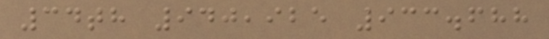34th 940,925 933.688
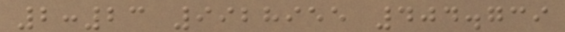2:23 9928955 404.739
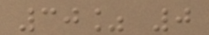30% 0
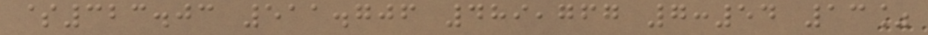$323.03 511.706 489,767 7:54 13%
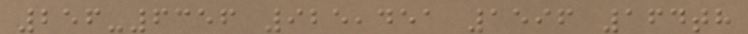256-6356 925,451 1596 164th
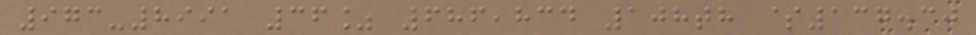973-8991 36% 686,834 108th $137.30
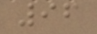96
